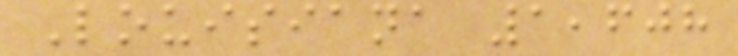Louisiana 1,608
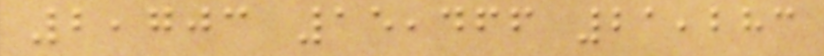2,703 15,466 21,283
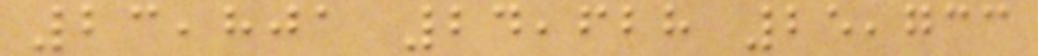23,801 24,628 25,733
